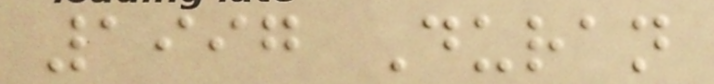1997 Duran
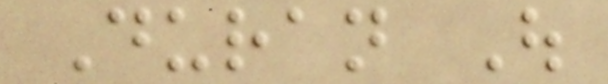Duran Out
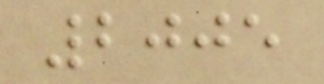2005
